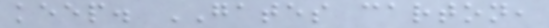keep. GATES carton,
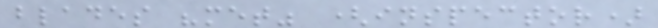blades "met" (inspector)
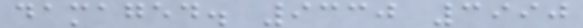damaged. 9330 3990
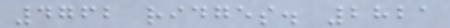4762 ridges. 2821
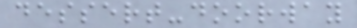dessert-doorway
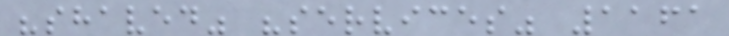"shaved" "services" 1161
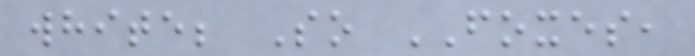white; So FOXES,
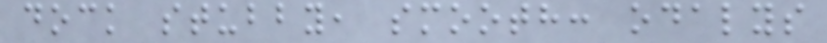dock stubby, smooth: odalys
